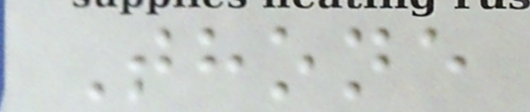Thone
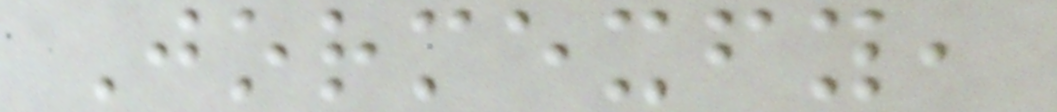Jormexfy,
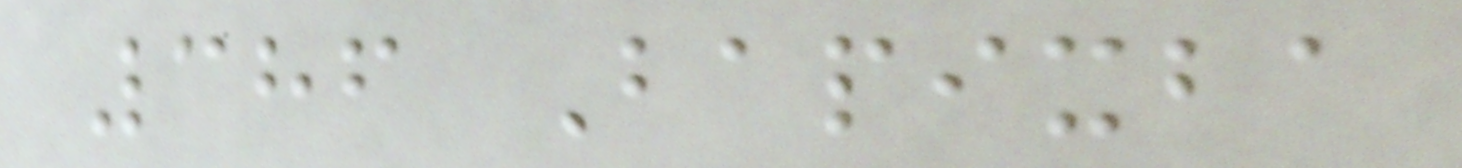386 Bapixba
